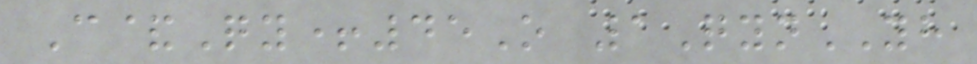C&Qy+45O 1QynYH
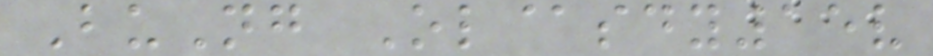BuNg Ol@sdy15v
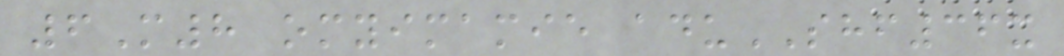6M8 omyimamie aduSHF36x
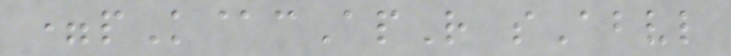=pK@cApR sAbvl
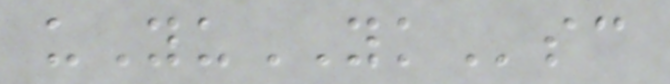uYuYKsc
